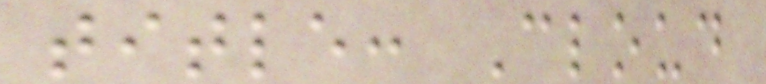title: Cloud
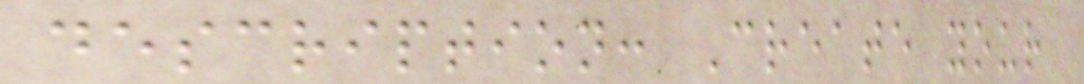description: Create your
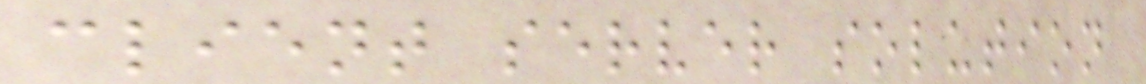client server solution
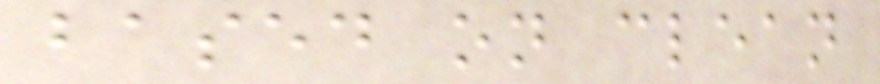based on clean
